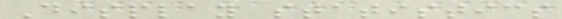Display statistics
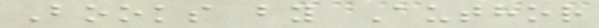Books by Author
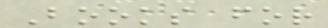Books for
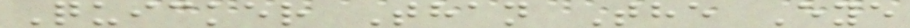Quicker Than The Eye
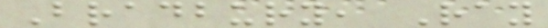Bradbury, Ray
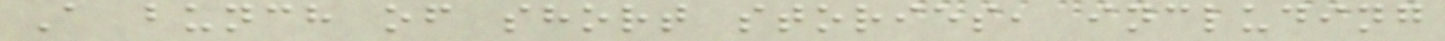A bunch of short stories, including
